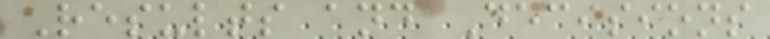Results and Decisions
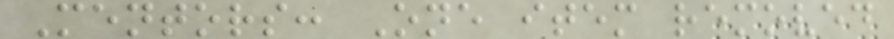Mentors: One item removed
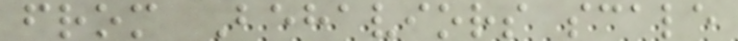from Behaviors scale
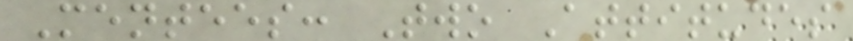Mentees: Two Attitudes
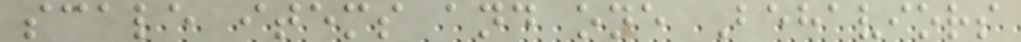scale items and one Behaviors
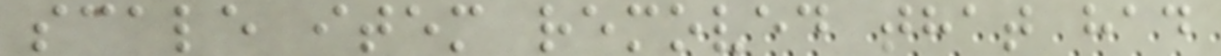scale item removed that had
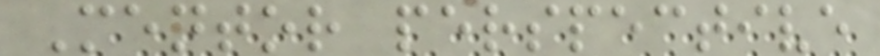Mentor perspective
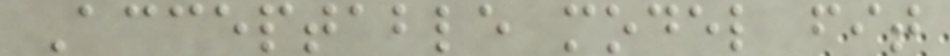Acceptable model fit
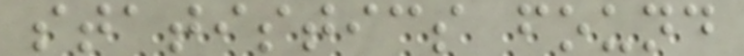statistics found
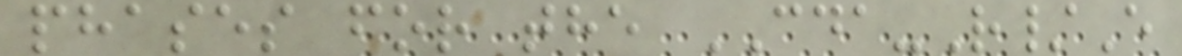phases for the CDA-R/E
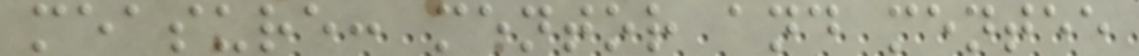measure: mentor and mentee
